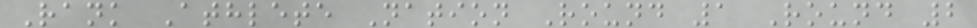Rank Athlete Nation Round 1 Round 2
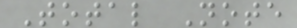Total Note
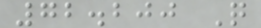72.200 Q
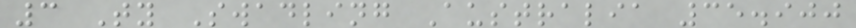3 Ty Swadling Australia 35.900
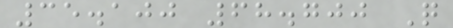35.100 68.700 Q
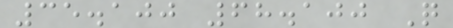35.100 68.100 Q
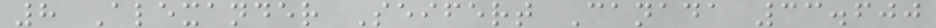8 Alexander Seifert Canada 33.600
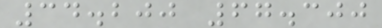34.200 67.300
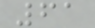61
